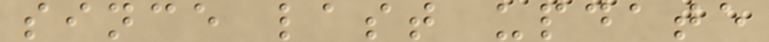since last update
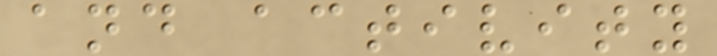and activity
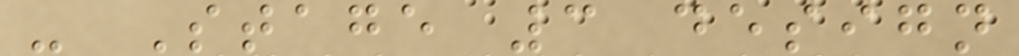- Stage 3 design
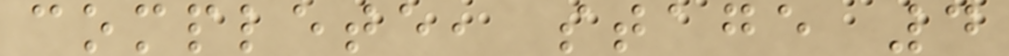complete, stage 4
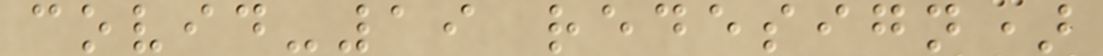covid-19 redesign)
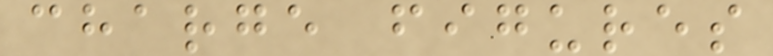charge figures
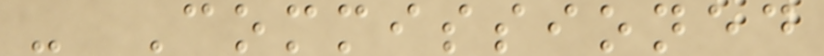- Commissioned
